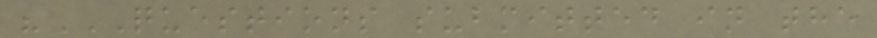"QUESTIONS SUBMITTED IN THE
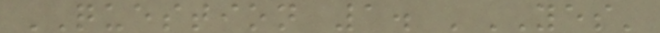QUESTION 1. 'YES'
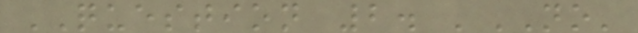QUESTION 2. 'NO'
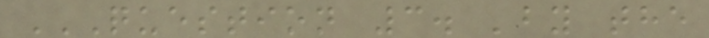QUESTION 3. 'BY THE
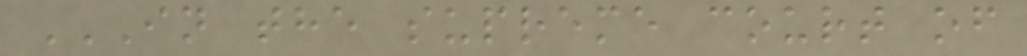IN THE SUPREME COURT OF
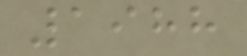1988
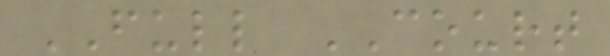FULL COURT
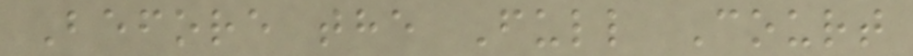Before the Full Court
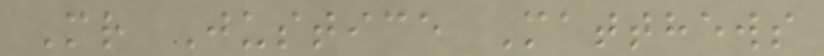Mr Justice Matthews
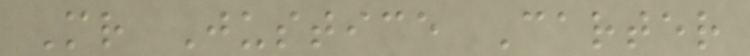Mr Justice Carter
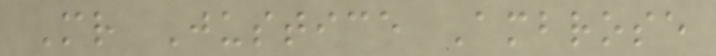Mr Justice Ambrose
